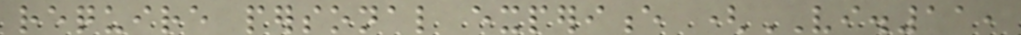require personal experience (VI.11,
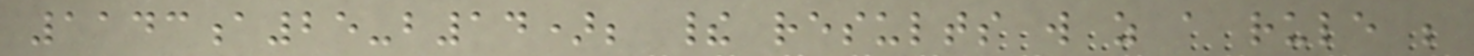1143a25-b14); their results will as a rule be
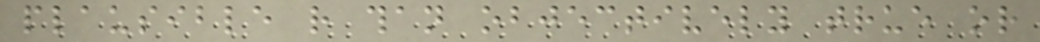plausible rather than objectively true or
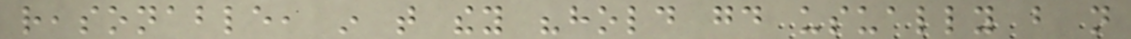reasonable, in that they "hold good usually but not
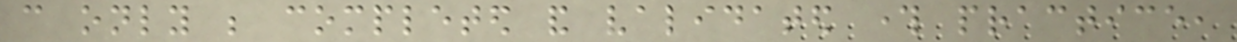can only be completed and validated through practice,
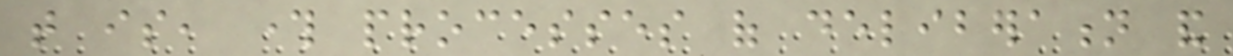that is, through processes of deliberation and
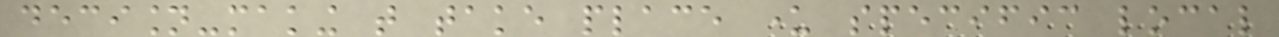decision-making that take place under specific local
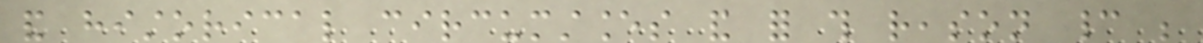and historical circumstances and for this reason cannot be
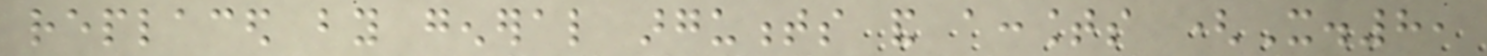replaced by general arguments and accounts (X.8,
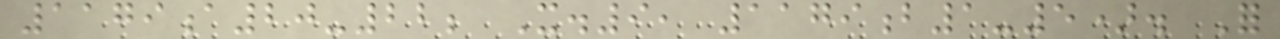1179a20-22; X.9, 1179b1-5). For
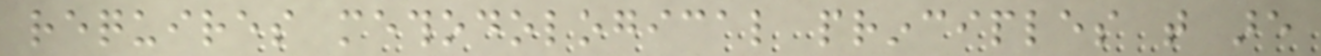requires methodological principles that are
